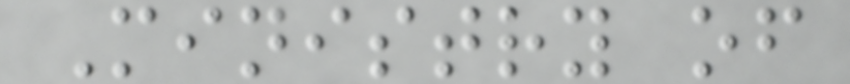Ministry of
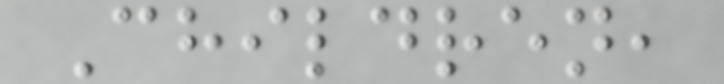Children,
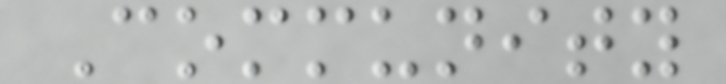Community
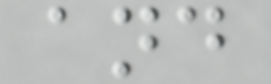and
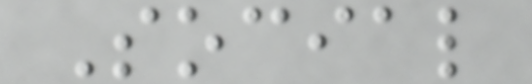Social
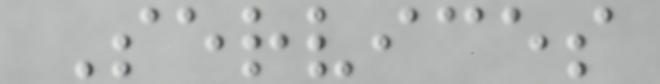Services
